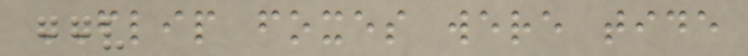FLIP foxes were tide
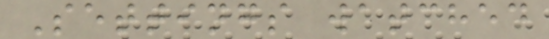Settings watched
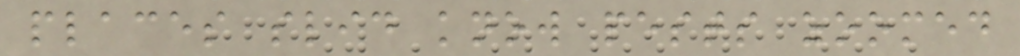places slid know pests zoomed
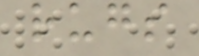rugs
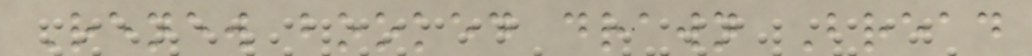Renew booked drawn Bread
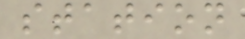station
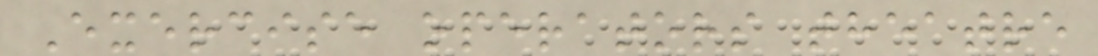Exercise operators theatre
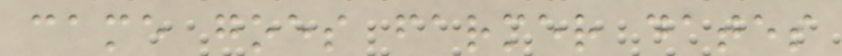came goes farmer dates
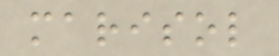marisol
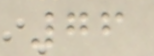76
